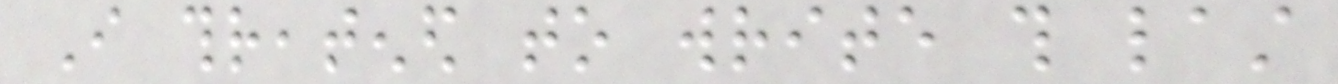I threatened to write this last
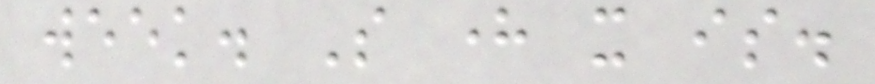week. So here it is.
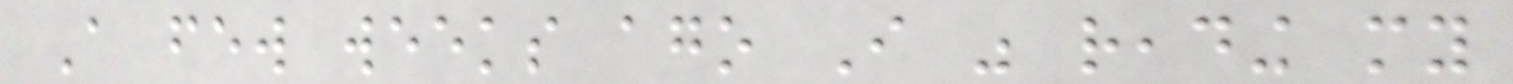A few weeks ago I was reading my
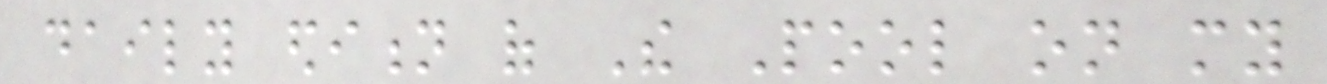daily edition of The Pool on my
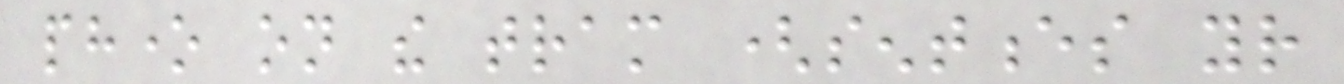phone on the tram (sentences your
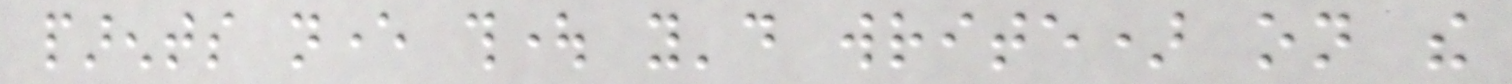parents never thought you'd write) on the
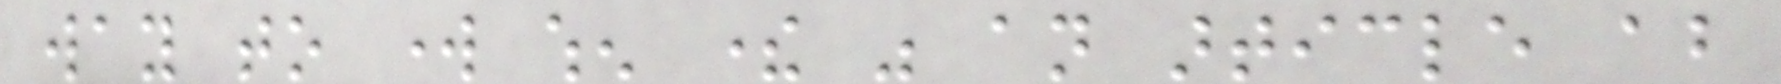way to work when there was an article about
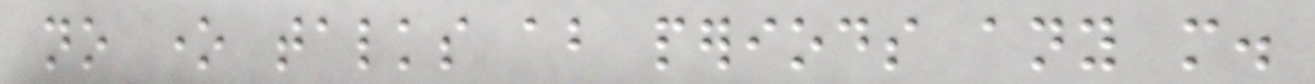no one talks about periods any more.
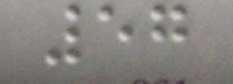57
